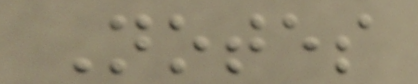Notes
